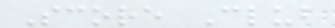Score Club
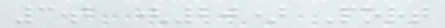3.2 (20) Port
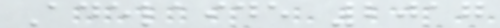Adelaide 2017
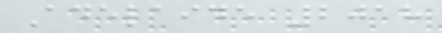Adelaide 2018
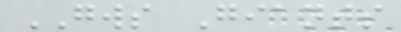GWS Giants
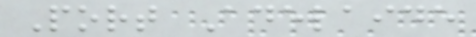Port Adelaide
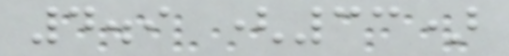4.9 (33)
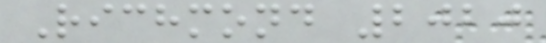Richmond 2020
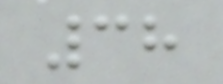38
